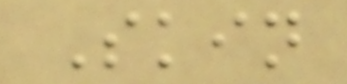Skin
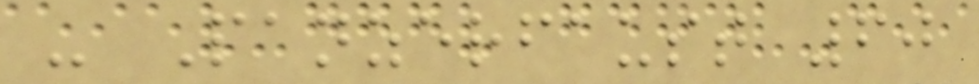- Panzerfaust 60
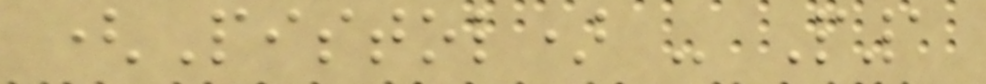(Pistol) - P1
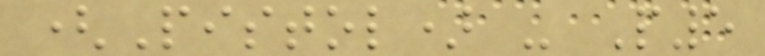(Pistol) - P5
